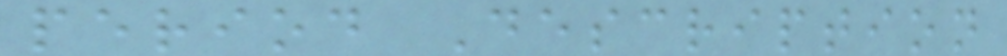period Description
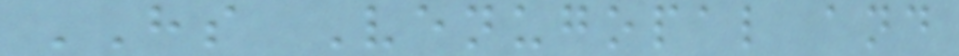HS Venugopal and
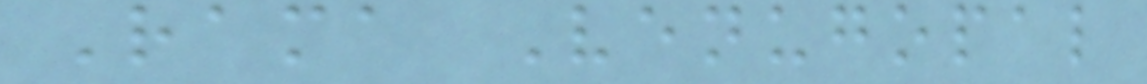Rama Venugopal
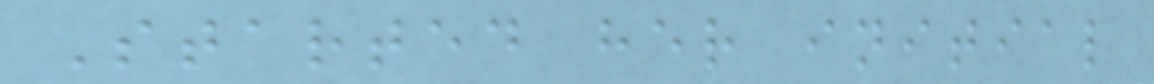Started her initial
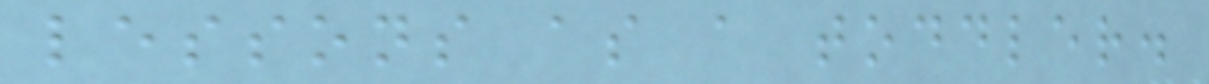lessons as a toddler.
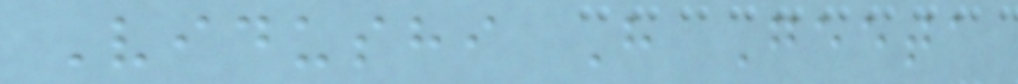Vidushi H Geeta
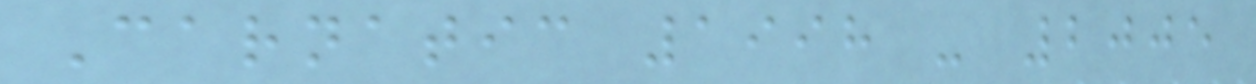Carnatic 1998 - 2005
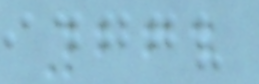264
